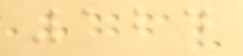124
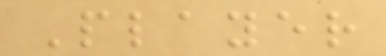Player
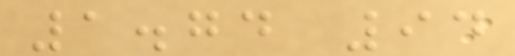1.74 94
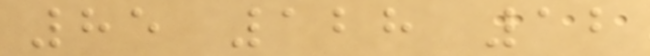85 128 12
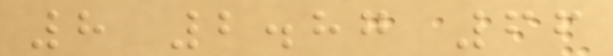8 2.87 66
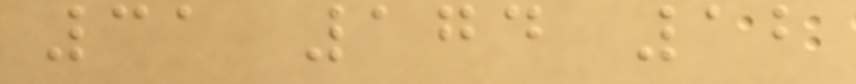31 174 12
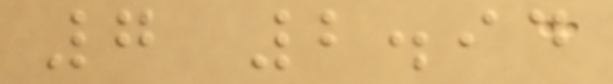7 2.94
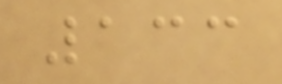133
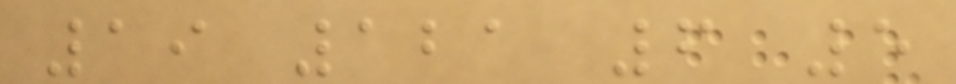19 121 6 5
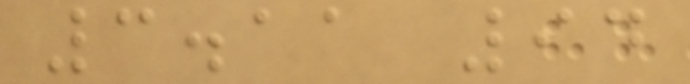3.11 94
